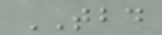TBD
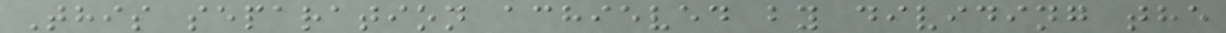This separation achieved by dividing the
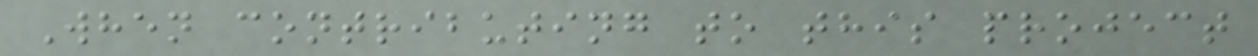When contributing to this project
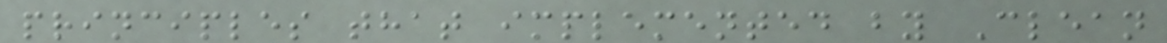principles that implemented by Clean
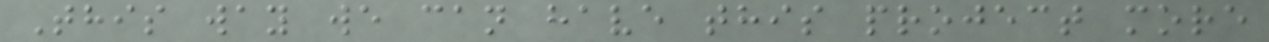This way we can have this project more
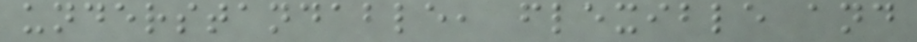understandable, flexible and
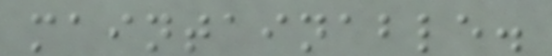maintainable.
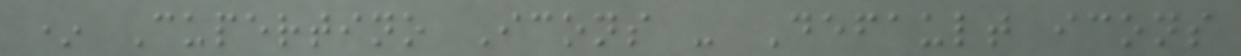* Cupertino Icons - Default icons
